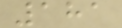181
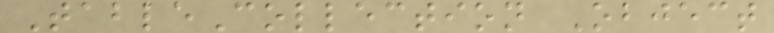TableCollection Object
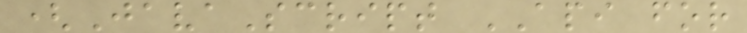(JavaScript API for
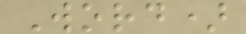Word)
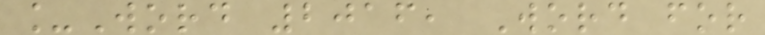_Word 2016, Word for
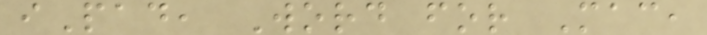iPad, Word for Mac,
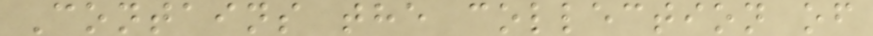Contains the collection of
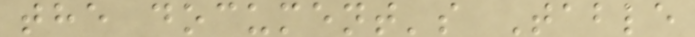the document's Table
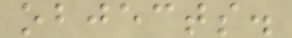objects.
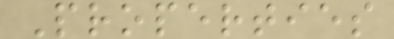Properties
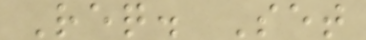Req. Set
